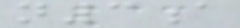n3a
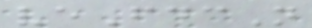veFdcN
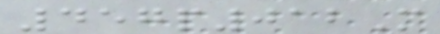457p012M
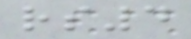rs4
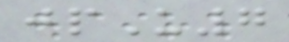jpU7
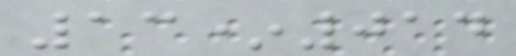13*014
